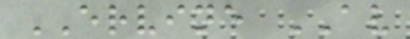ERVINE AV
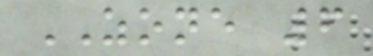ZONE 6
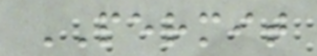PERMIT
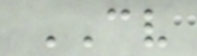CV
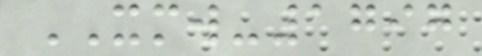XMW-1797
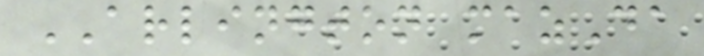ARLINGTON mazDa
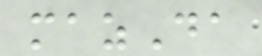mazDa
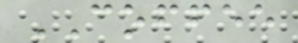COFFEE
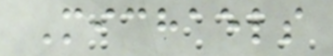Michaels
